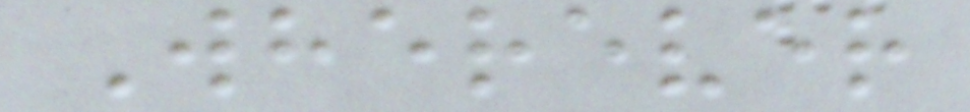Wherever
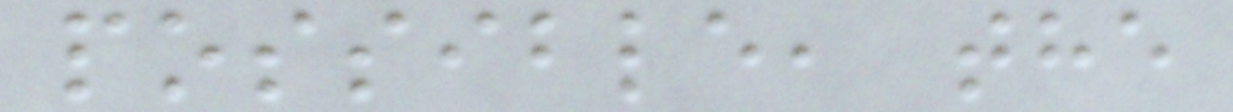possible, the
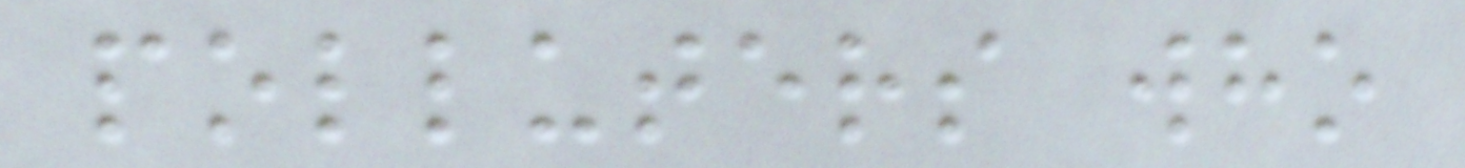polluters who
